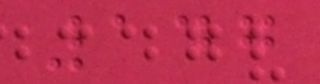147
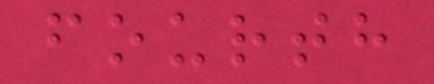fourth
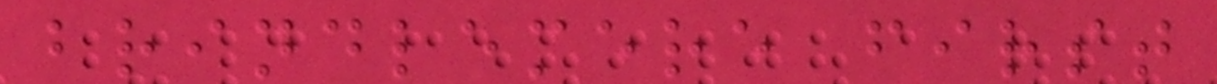brindlemere first
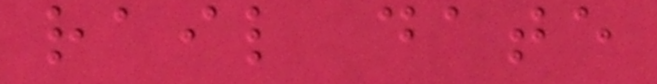rail date
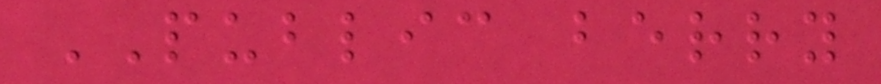PUBLIC berry
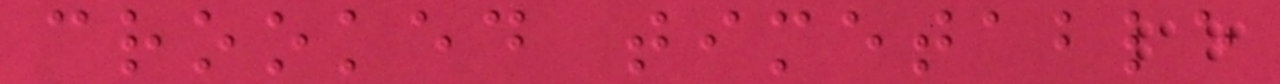crooked timetable
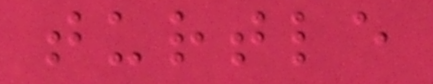turtle
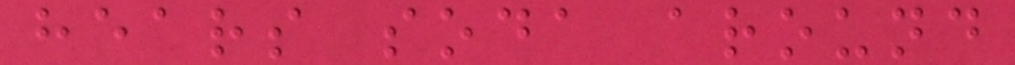hears soda around
